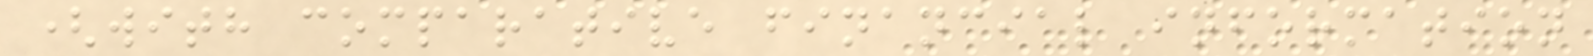(with comparative financial information
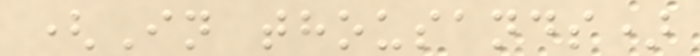(In thousands)
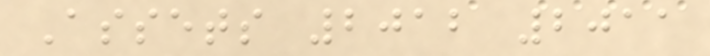Assets 2012 2011
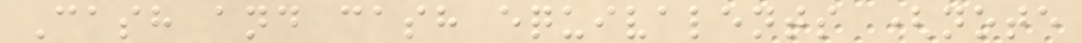Cash and cash equivalents (note
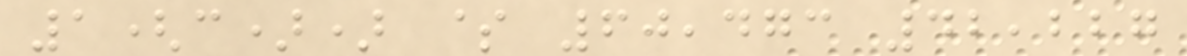1(c)) $ 60,473 42,227
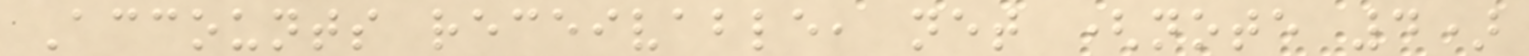Accounts receivable, net (note 4)
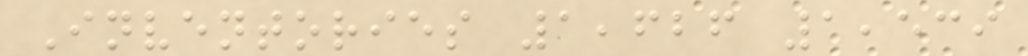Inventories 1,626 1,539
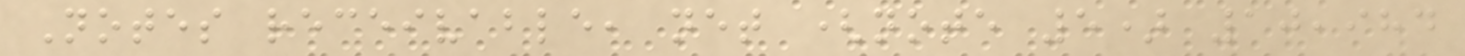Notes receivable, net (note 5) 10,984
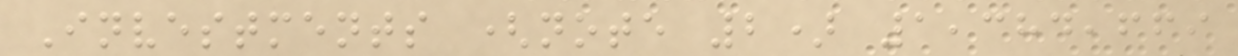Investments (note 2) 1,384,669
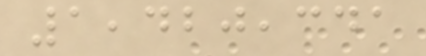1,420,341
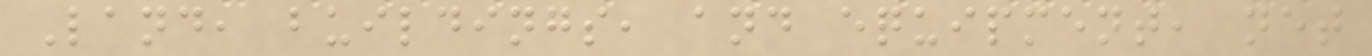Land, buildings, and equipment, net
